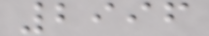2996
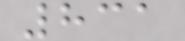831
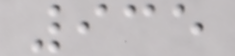935
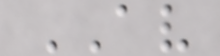AV
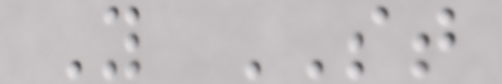Y ST
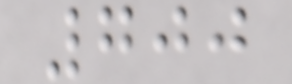700
